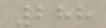288
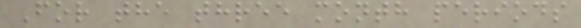For the three month periods
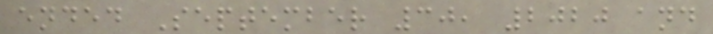ended September 30, 2020 and
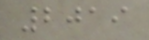2019
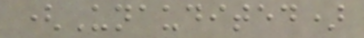(Unaudited)
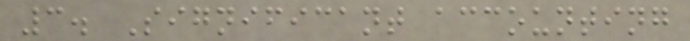3. Significant accounting
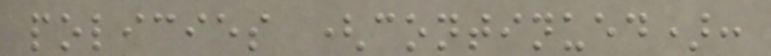policies (continued):
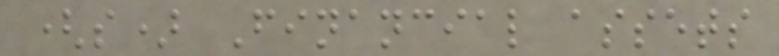(s) Financial assets
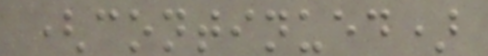(continued)
